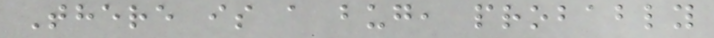There is a bug, probably
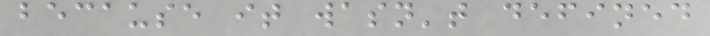because it wasn't defined
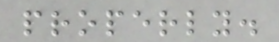properly.
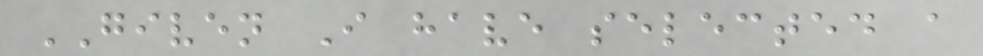GIVEN I have selected a
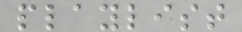playlist
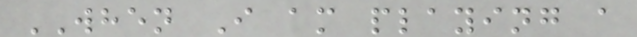WHEN I am playing a
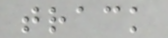track
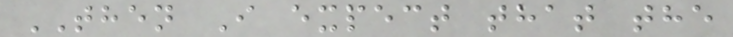THEN I expect that the
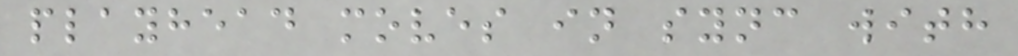playhead moves in sync with
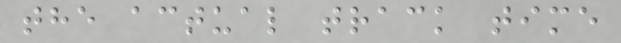the actual track time
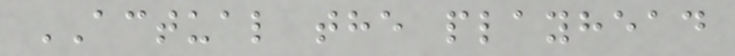ACTUAL the playhead
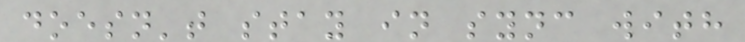doesn't stay in sync with
